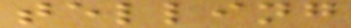telling
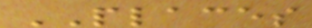PLACES
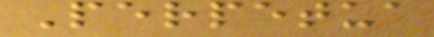Perpetua
